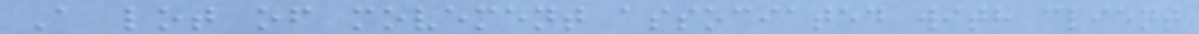A lot of movement associated with client
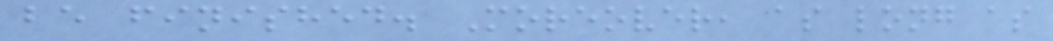be finished. Moreover, as long as
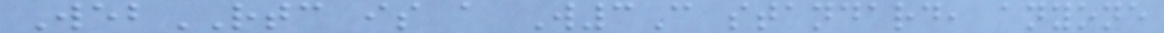WebRTC is a W3C standard, anyone
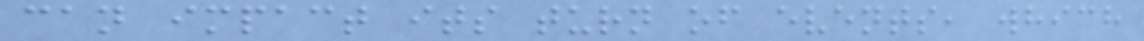can impact its turn of events, which
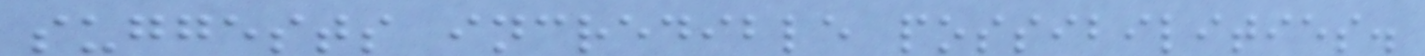suggests incredible possibilities.
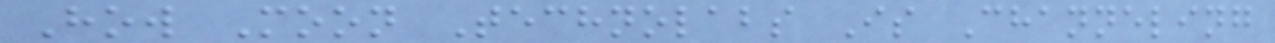How Moon Technolabs Is Channeling
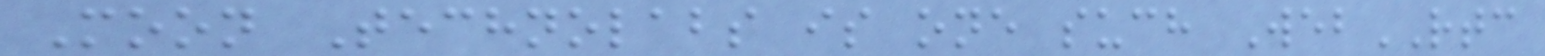Moon Technolabs is one such WebRTC
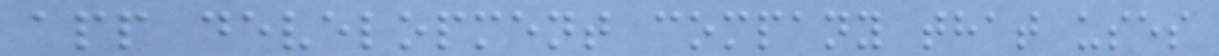app development company that uses
